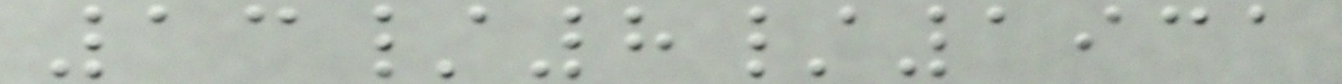13/8/1931
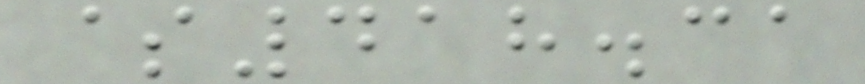$418.31
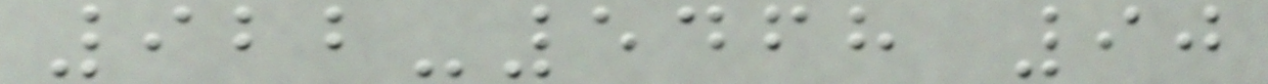922-5468 90
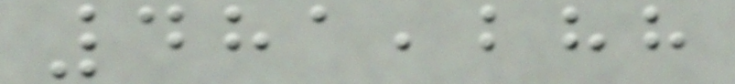481,288
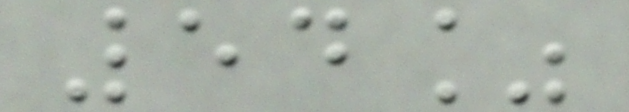54%
